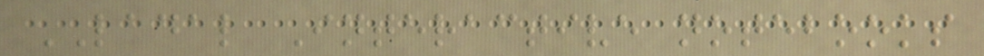LADAL Interactive notebooks
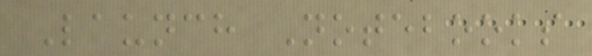Launch Notebooks
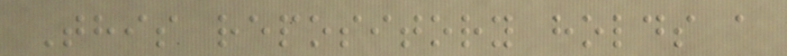This repository holds a
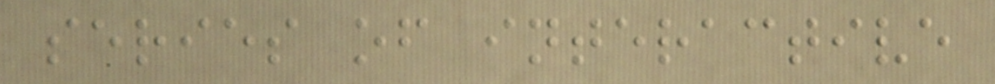series of interactive
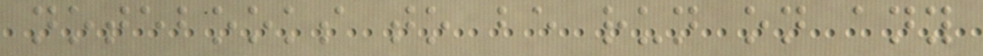notebooks to be run on any
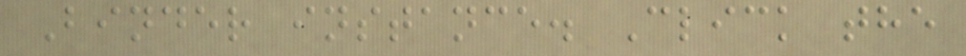Binder instance. Click the
